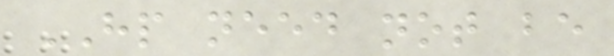HP need not be
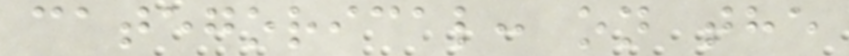categorical: on the
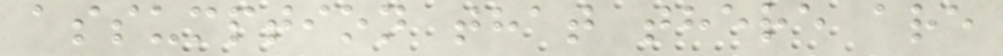assumption that there are
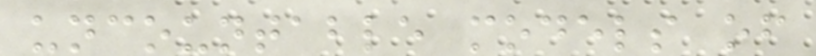uncountable models of
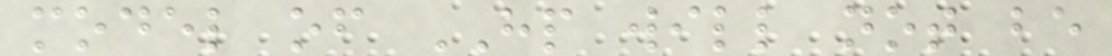model of HP will not be
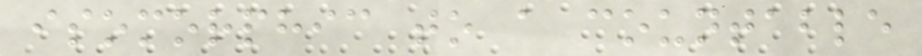isomorphic to a countable
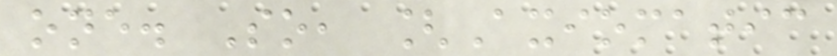one. So, [Axiomatic
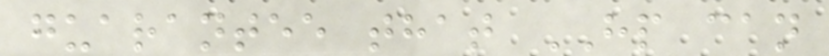guarantee that HP can
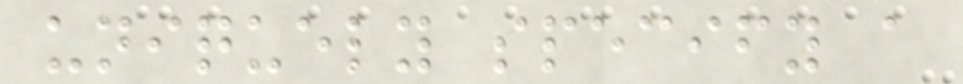uniquely specify a
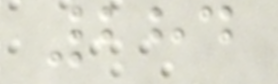284
